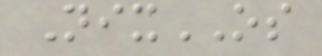NixOS
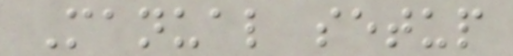Manual setup
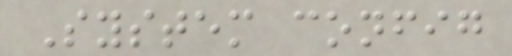System config
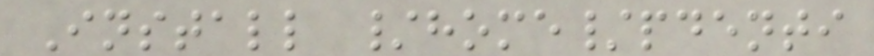Install /home/pdenti
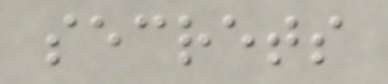secrets
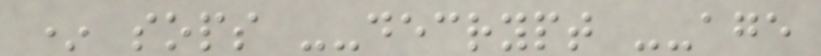* sops --decrypt --age
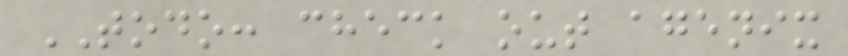TODO: check out agenix
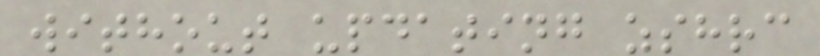without updating zshrc
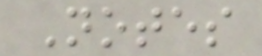Notes
